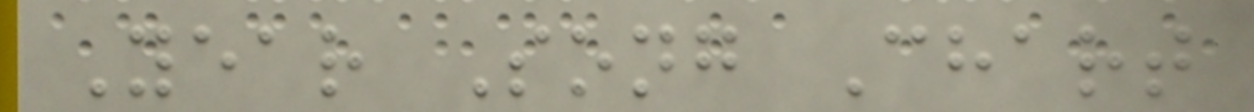Year Song Chart
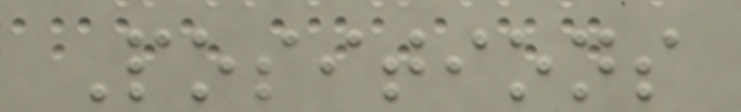Positions
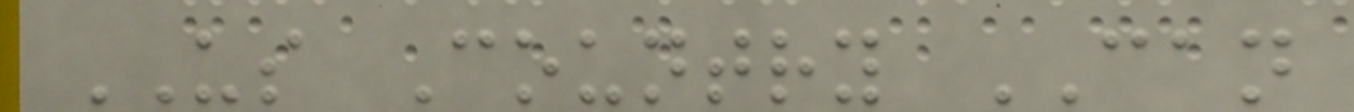US Country CAN
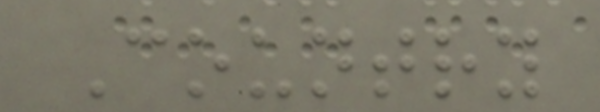Country
